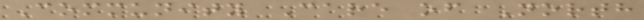Community Care of North
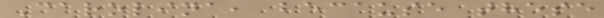Carolina, because these
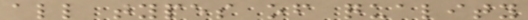all types of quality
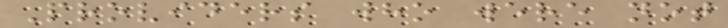Providers who were not
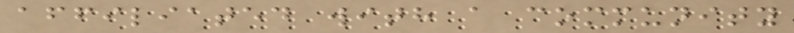affiliated with a community
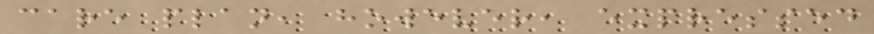care plan, however, expressed
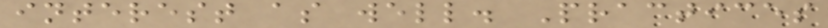interest as well. Practices
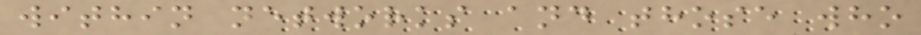within networks and those who
